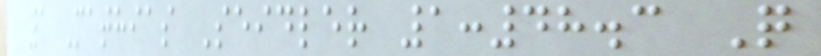1 Mathias Seidler 1:48.3 Q
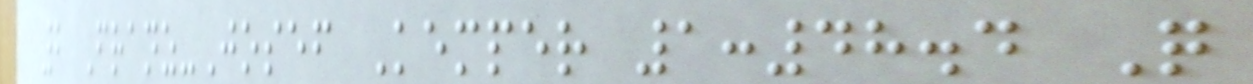2 Franz-Josef Kemper 1:48.4 Q
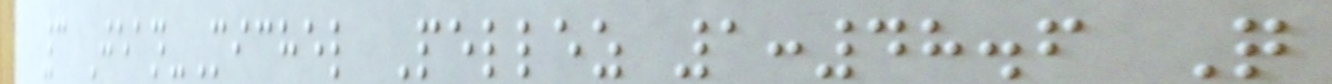3 Jean-Michel Pellez 1:48.6 Q
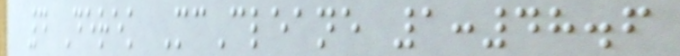4 Derek McCleane 1:48.6
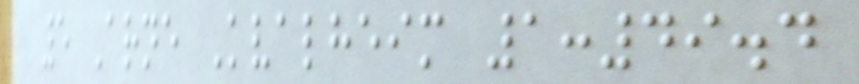5 Arne Kvalheim 1:49.4
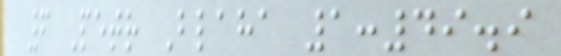6 Petr Blaha 1:49.9
